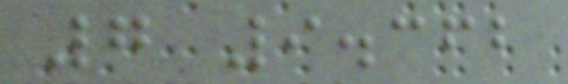7 9.362
